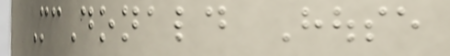McDonald House
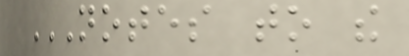NOTES TO THE
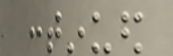continued
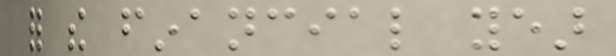for the financial year
